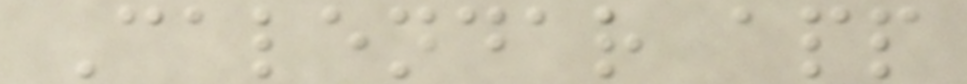Calendar app
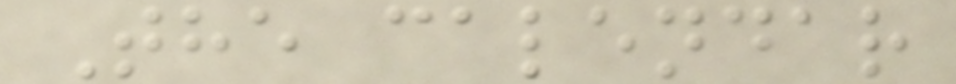The calendar
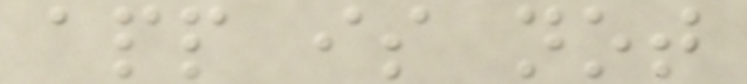app is not
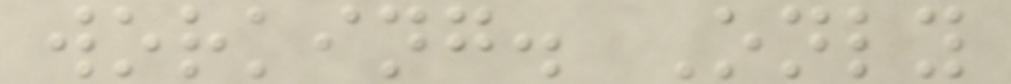working. Only
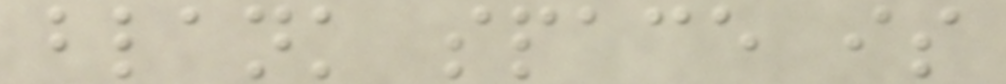blank space is
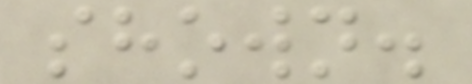shown.
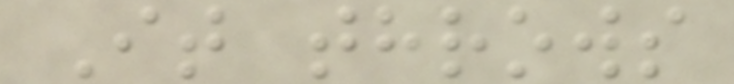It throws
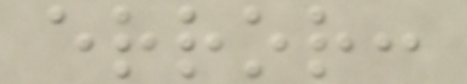error:
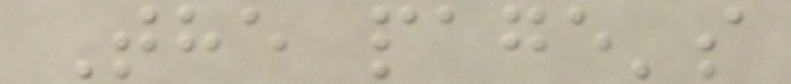The page's
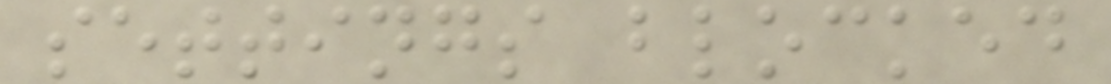settings blocked
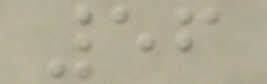56
